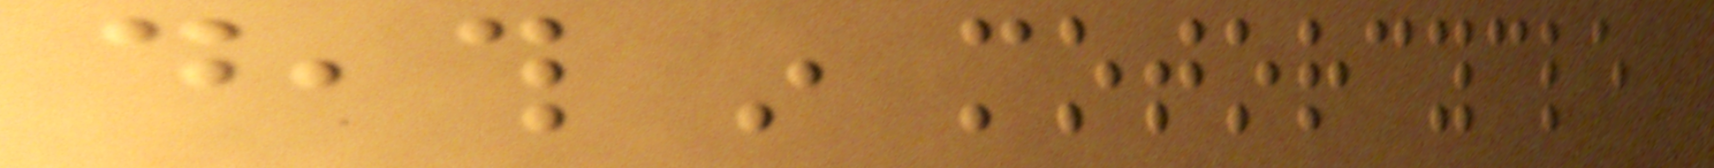death in motorcycle
